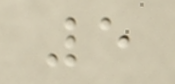5
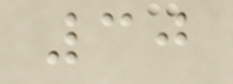30
